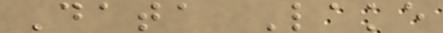Data Lake
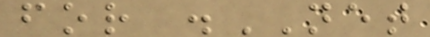for .NET
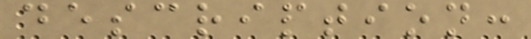description:
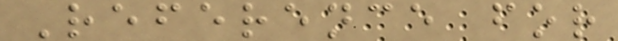Reference for
